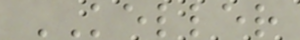KELLER
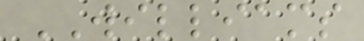WILLIAMS
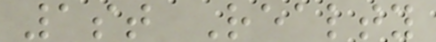1st Realty
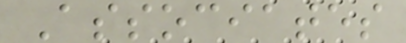Associates
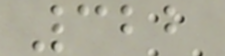322
